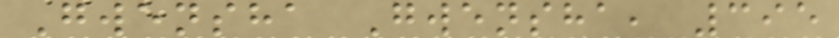Gwensha Gwensha, 395
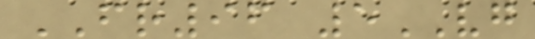FR96 5VG
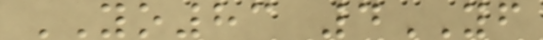YO83 4YF
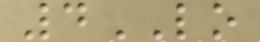4LO
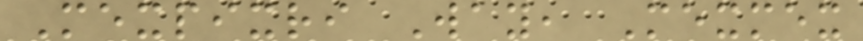Mexpixri Way, Mexmex
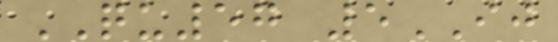QU57 5IJ
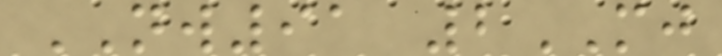NW91 2MJ
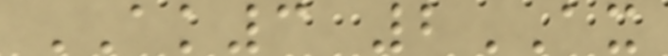AK3 2AX
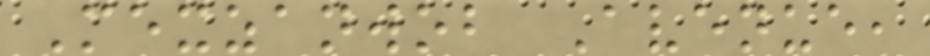Mexzanwob Avenue,
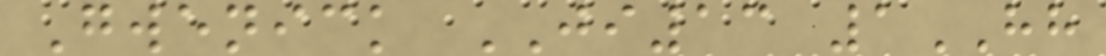Gwenick JI13 1HH
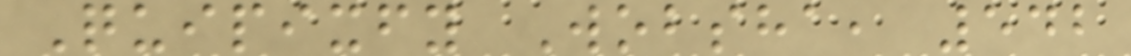Quipixfy Wobsha, 542
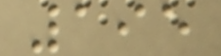195
